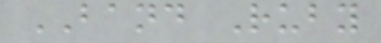BAND Ruby
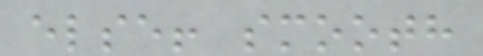else! smooth
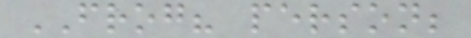FROG? person;
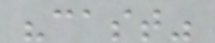"cast"
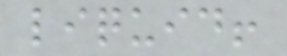liquid!
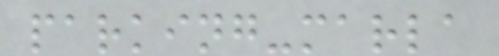parking-marla
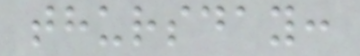thursday:
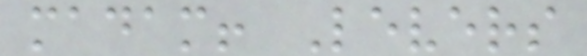madam! Levers
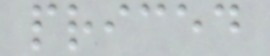priced
